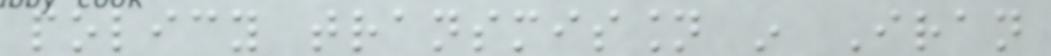policy transmission in Iran
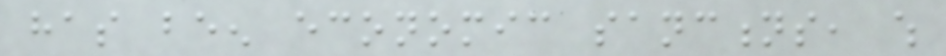has been economic sanctions, which
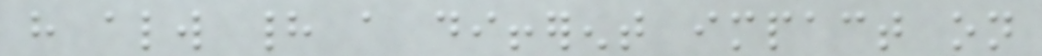have always had a different impact on
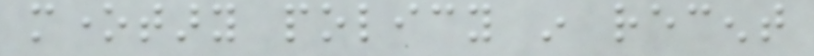monetary policy in recent
